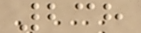238
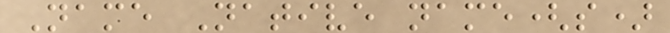Name Native name(s)
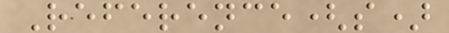Reference(s)
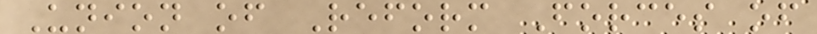Union of Reform Forces of
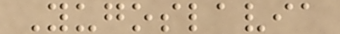Yugoslavia
